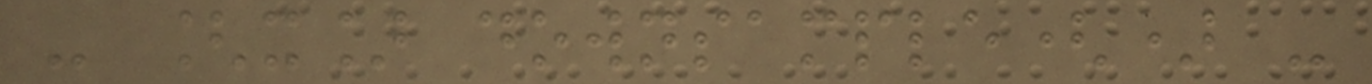- [x] downsample() -
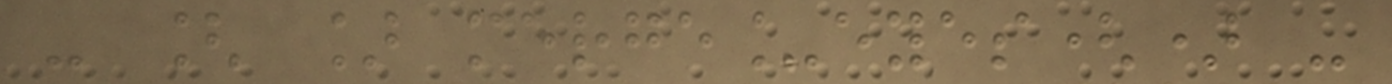- [ ] merge_eyes() -
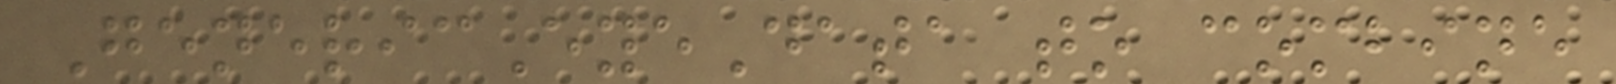GenericEyeData to combine
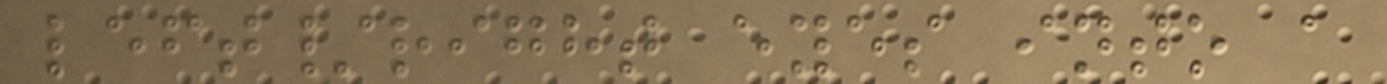left/right eyes into a
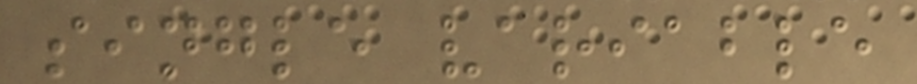single variable
